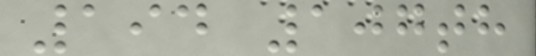194 107th
